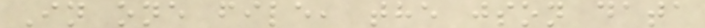In one file, the json data
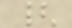{
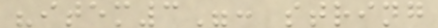"item3": string
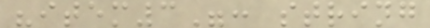"item3": string
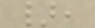},
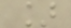]
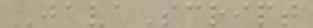JavaScript
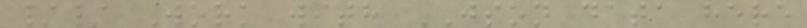// Work with JSON data here
